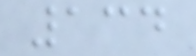134
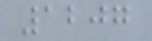1207
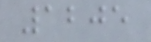1205
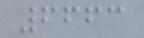6663
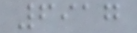6917
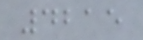4215
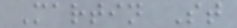Martin St
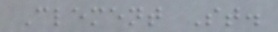Clement St.
